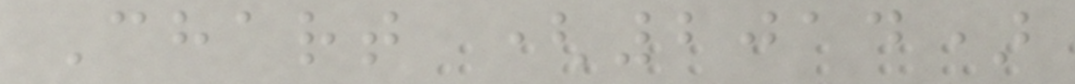Chart (2014)
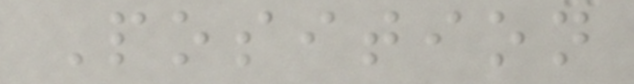Position
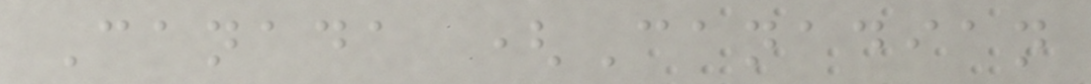Canada (Canadian
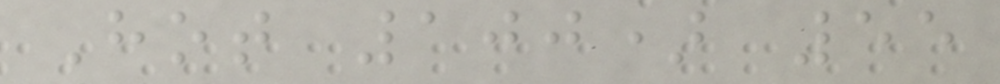Hot 100) 55
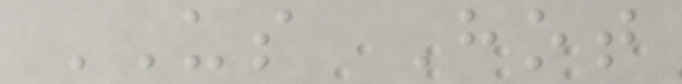US Hot
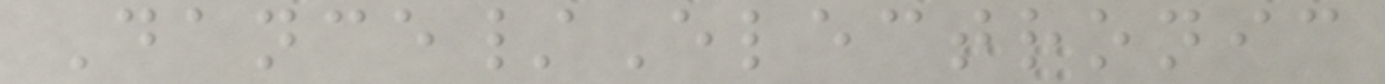Dance/Electronic
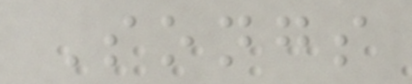Songs
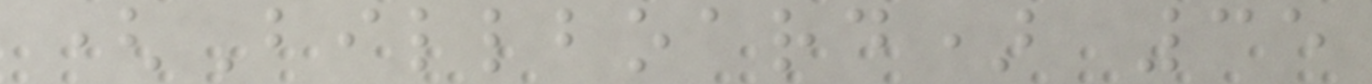(Billboard) 35
